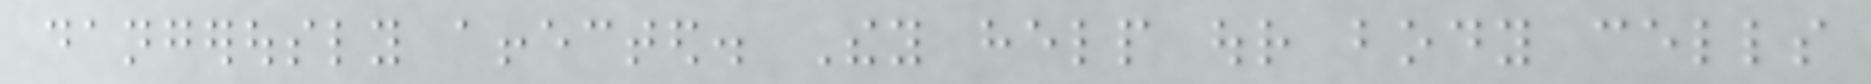dangerously affected. They help our body cells
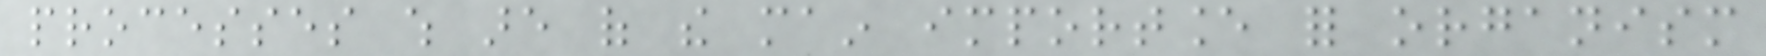processes which are of the main importance for organism
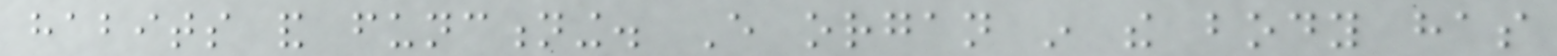habits and functioning. Every organ in the body has
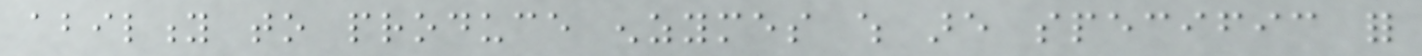ability to produce enzymes which are specific for
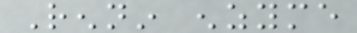Rennin enzyme
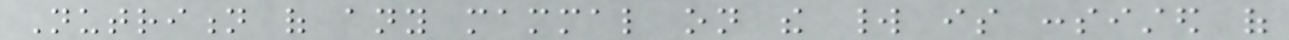Nutrition of any mammal on the world is consisted of
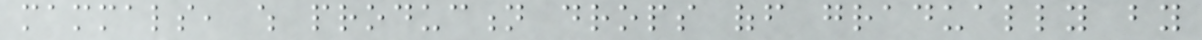mammals, which production drops off gradually by
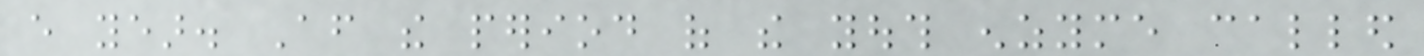every year. After the period of the youth enzyme called
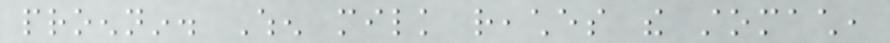proennin. When milk reaches the stomach,
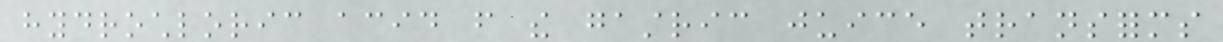hydrochloric acid from the gastric juice transforms
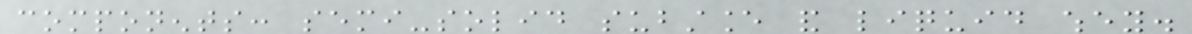components: semi-solid substance and liquid whey.
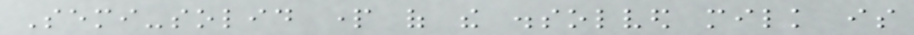Semi-solid part of the dissolved milk is
